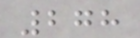278
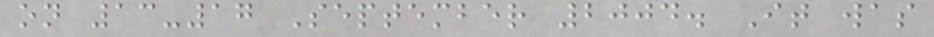on 13-17 September 2004. It was
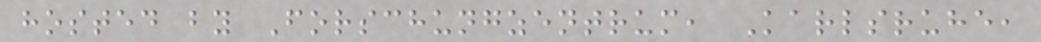hosted by Forschungzentrum, Karlsruhe,
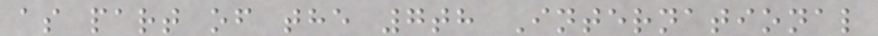as part of the 7th International
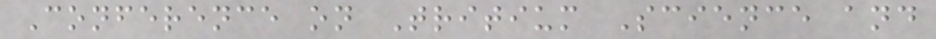Conference on Tritium Science and
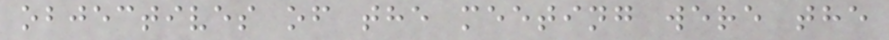objectives of the meeting were the
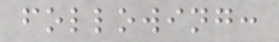following:
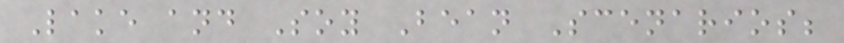Lake and Soy Bean Scenarios;
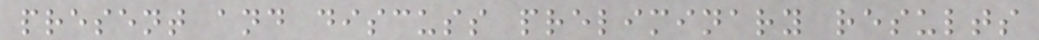present and discuss preliminary results
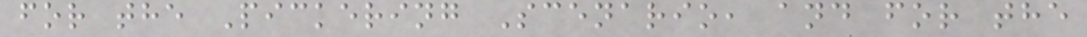for the Pickering Scenario, and for the
